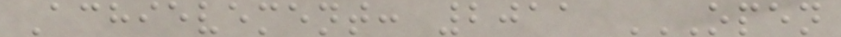Achievement: 2011 OPEN
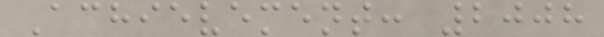Achievement: 2008
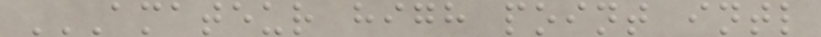AMATEUR HIGH POINT INTL
